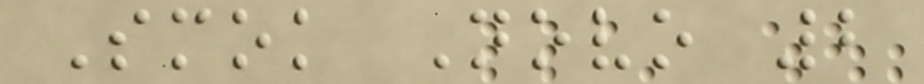Smok Novo 2
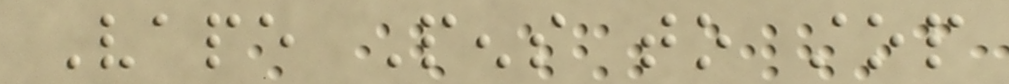Vape Pens to stop
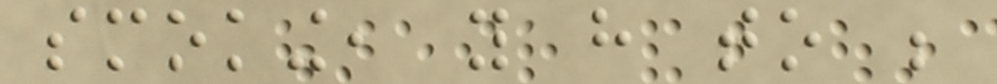smoking, you have to be
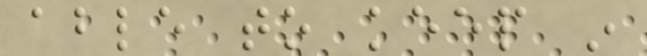able to keep in
